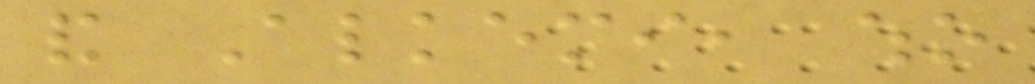and Alkemi, who
